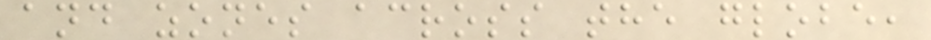and zones across the globe,
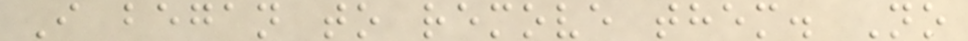I began to remove them. No
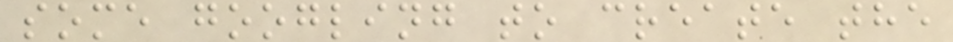some googling to create the
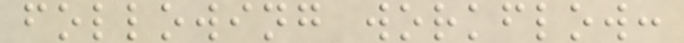following workflow:
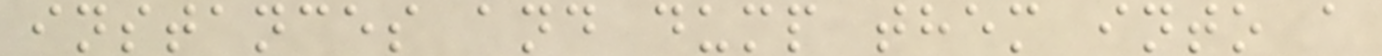instances and dump them into a
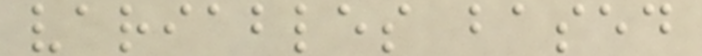variables based
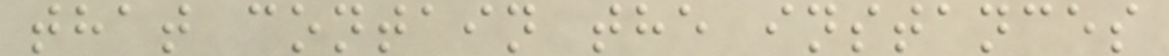that contain the instances
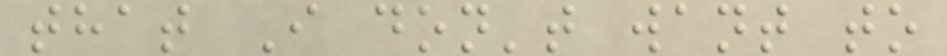that I don't want to
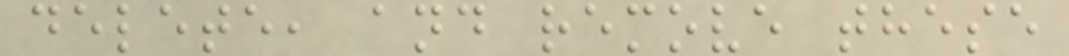delete, and remove these
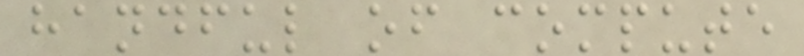handful of compute
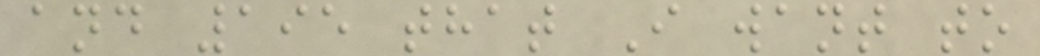and 195 that I want to
